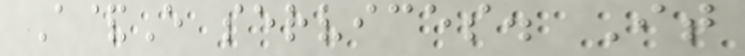A&E services. It
